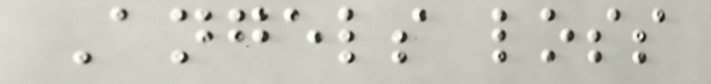Angels loss
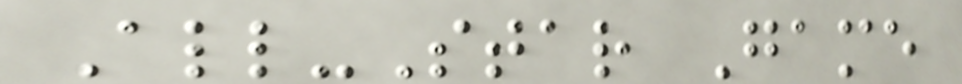All-Star Game
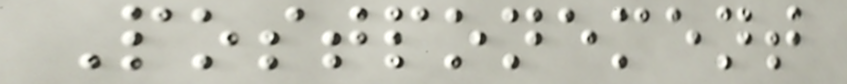Postponement
